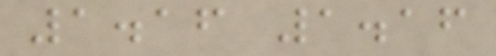1.16 1.16
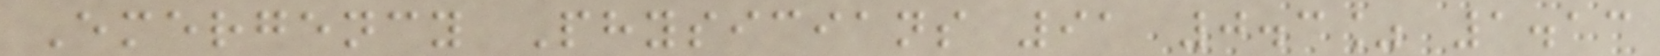Emergency Physicians 91 0.3% 1.13
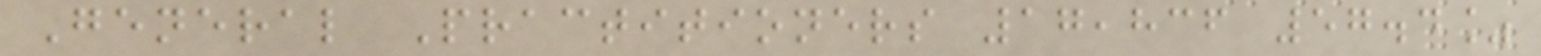General Practitioners 17,836 57.4%
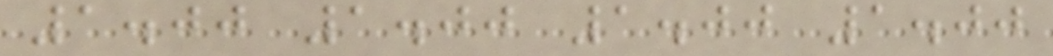1.00 1.00 1.00 1.00
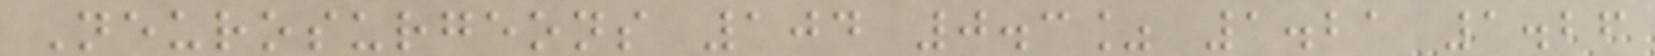Neurosurgeons 104 0.3% 1.21 1.26
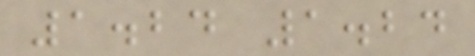1.24 1.24
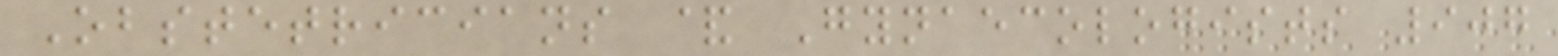Obstetricians & Gynaecologists 907
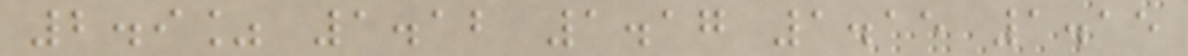2.9% 1.12 1.17 1.15 1.15
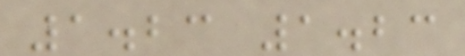1.23 1.23
